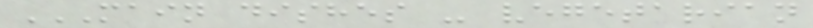MAIN DISHES - VEGETARIAN
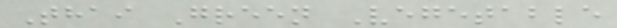Thai Green Vegetable
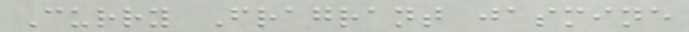Curry Fragrant jasmine
